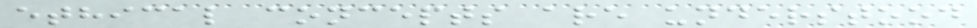ethical concepts are understood
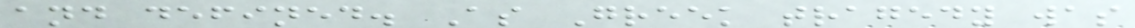and defined. As Greek tragedy was
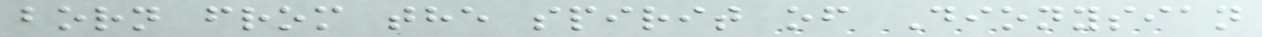born from the spirit of Dionysian
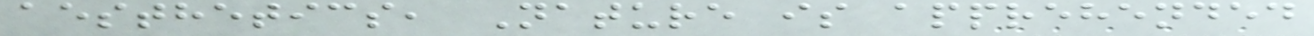aesthetics, Nature is apprehended
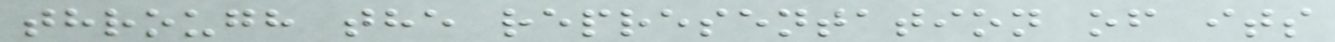through the representation of its
